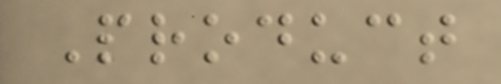Product
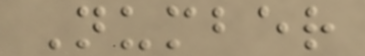Number
